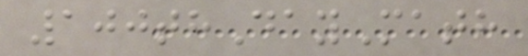100thDayMath
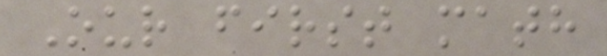Our first math
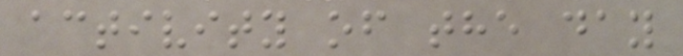activity of the day
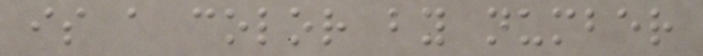is a color by number
